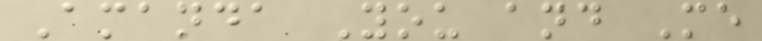Amanda You and Me
